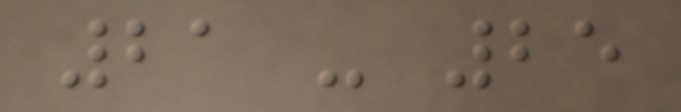21 - 25
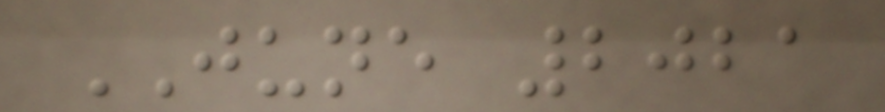JUNE 2021
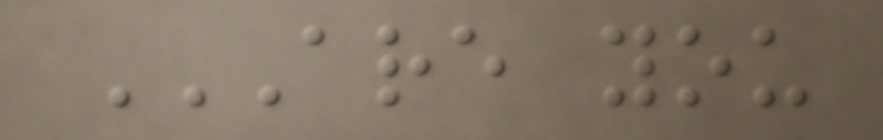ARE YOU
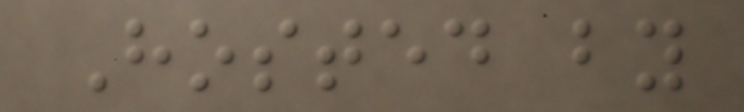Hosted by
